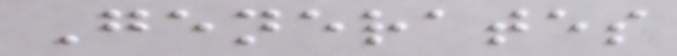Generates
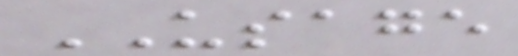USAGE
